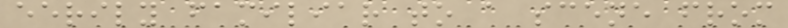eerily familiar to a scene from
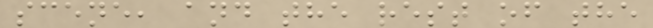scene, and the rest of the
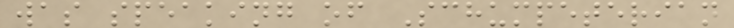was speaking of Schumpeterian
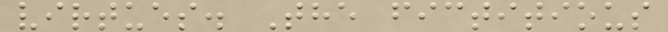virtues. The fictitious
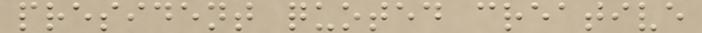president quoted creative
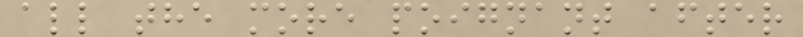all the more poignant after
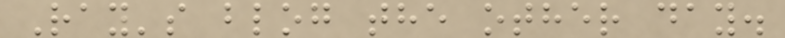Ray's blog the other day.
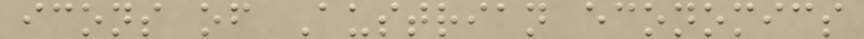icons of Austrian economics
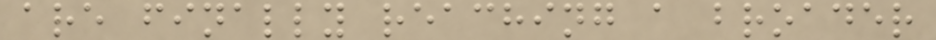are finally reaching a broader
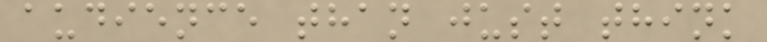audience than just think
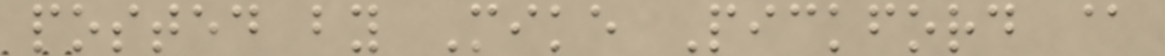posted by Mike Pickford @
